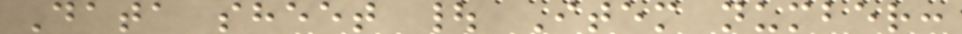Data sheet | Item number:
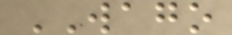WAGO
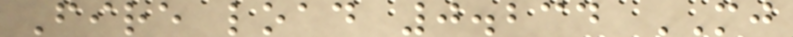Fire load 0.234 MJ
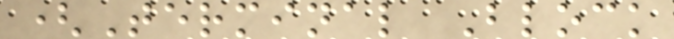(Terminal Block
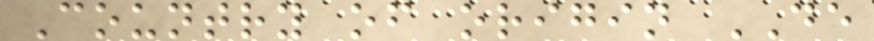Country of origin DE
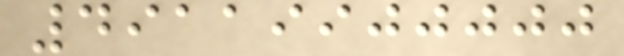49119900000
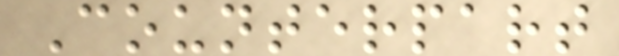Counterpart
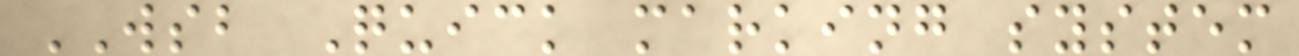WSB Quick marking system
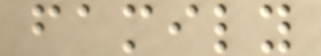family
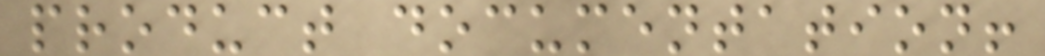product documentation!
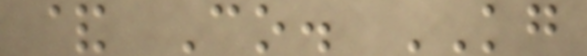& Co. KG
